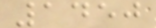1450
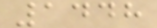1448
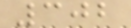302
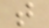t
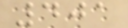401
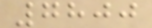7800
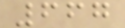667
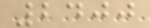2400
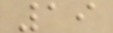19
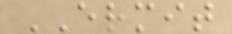ERMIT
